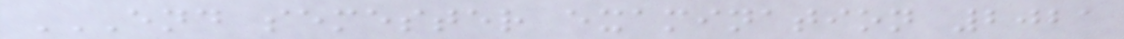END SEMESTER EXAMINATION 2021
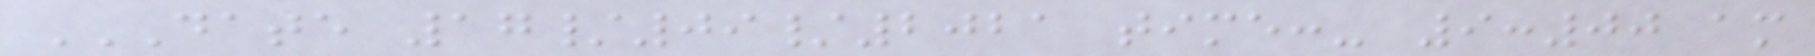DATE 17/09/2021 TIME:- 9:00 AM
